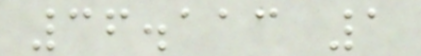36.113 1
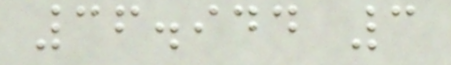36.944 3
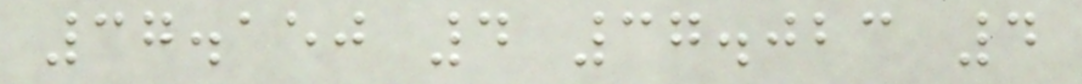37.150 4 37.023 4
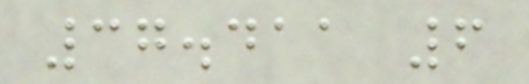37.411 6
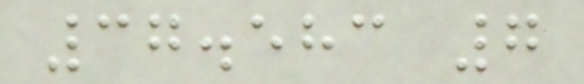37.583 7
